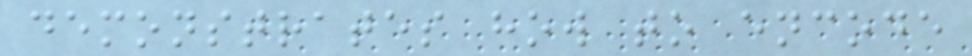demonstrates how to encode
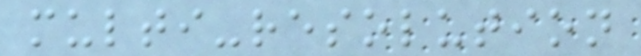multi-resolution
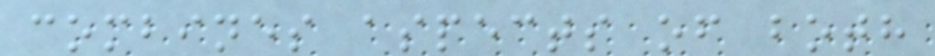combines aspects of both
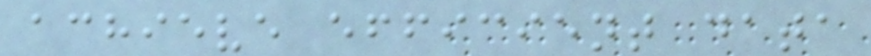achieve efficient data
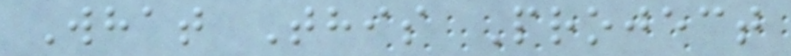What This Project
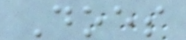Does
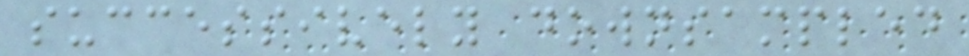successively downsampled
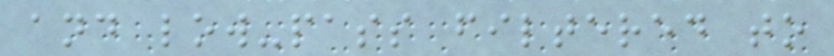and low-pass filtered to
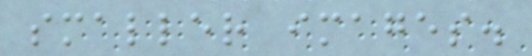smaller images.
